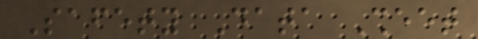Safety Data Sheet
